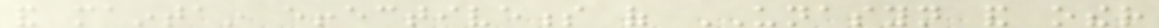and maintain effectiveness of UNASYN and other
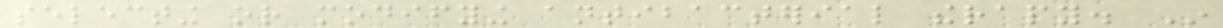selecting or modifying antibacterial therapy. In
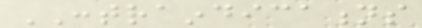CONTRAINDICATIONS
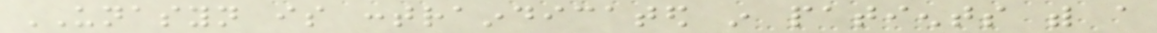UNASYN is contraindicated in patients with a
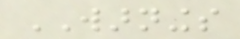WARNINGS
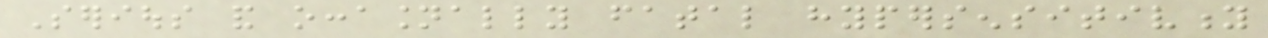Serious and occasionally fatal hypersensitivity
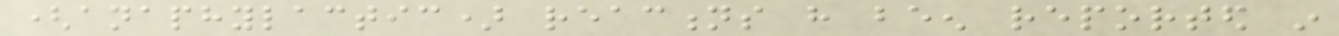(anaphylactic) reactions have been reported in
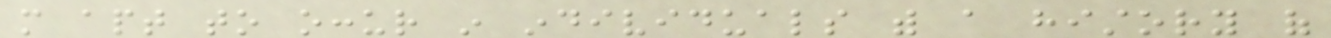more apt to occur in individuals with a history of
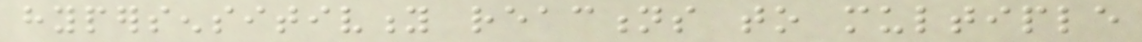hypersensitivity reactions to multiple
